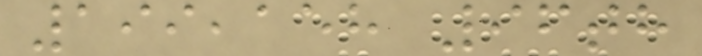199,158 96th
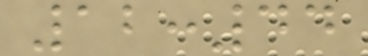12:44
